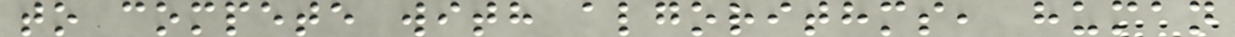to compete with algorithms, human
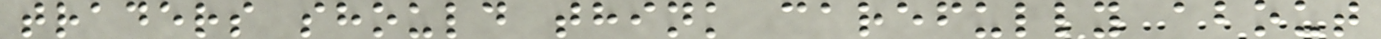traders should think carefully about
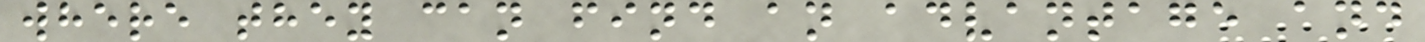where they can find an advantage and
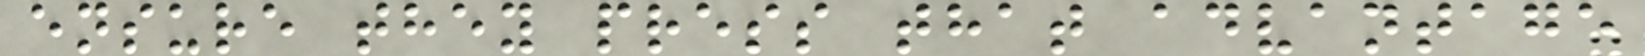ensure they press that advantage
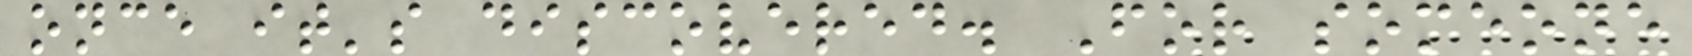once it's discovered. For someone
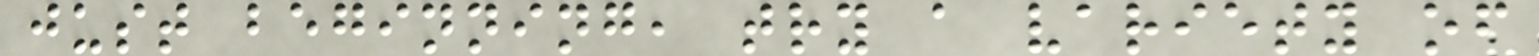just beginning, try a variety of
